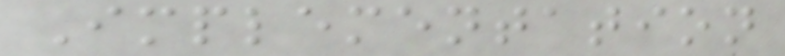Implementation
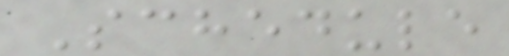Schedule
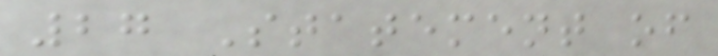27 Statement of
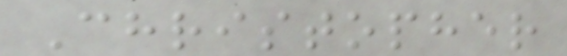Christopher
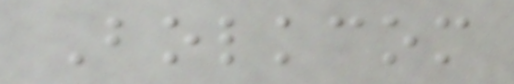Bolkcom
